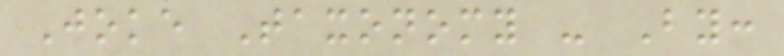Joke Taxonomy - By:
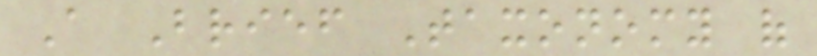A Brief Taxonomy of
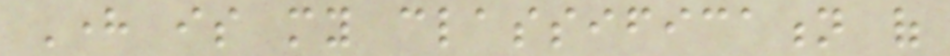Here is my classification of
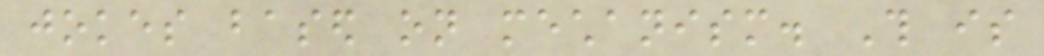jokes based on mechanism. This is
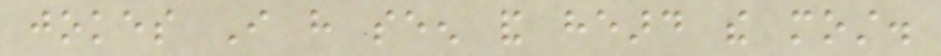jokes I have seen and heard the most.
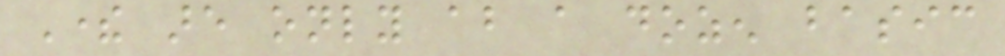There are only about a dozen basic
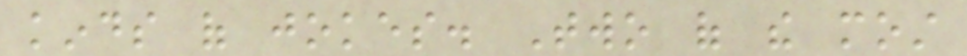kinds of jokes. Two of the most
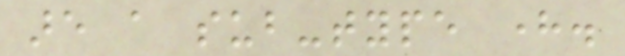are a sub-type here.
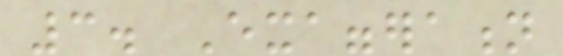3. Exaggeration
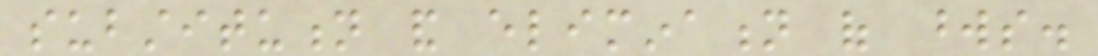substitution and elimination of words.
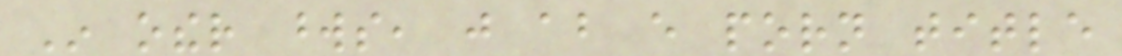In other words, just about every porn title
